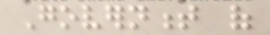Government of
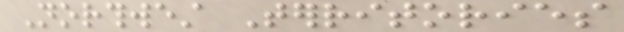Northwest Territories
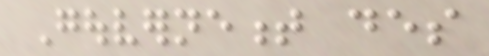Gouvernement des
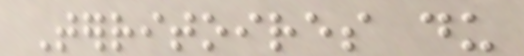Territoires du
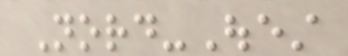Nord-Ouest
